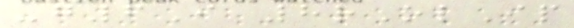-g6I 8rOlIp
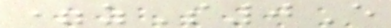=zS0E
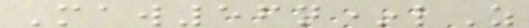Maw56n*lZ
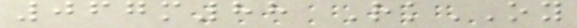067m88 RkOY
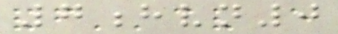7hvn0
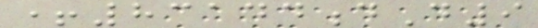+83144dD9
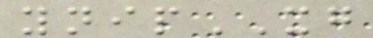ynipXG
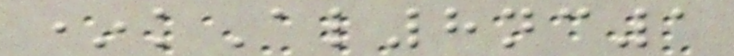*kAl8nc1
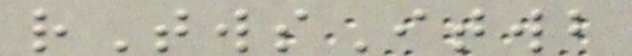rTwsItwb
